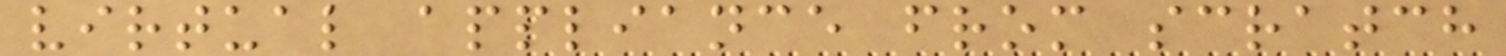virtual appliance from scratch
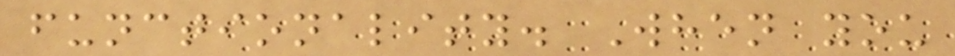functionality. When you
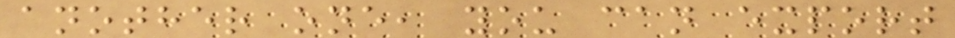another one, you can export
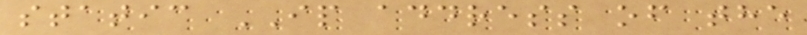static IP address of the
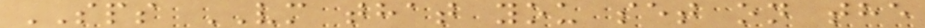SPS VM that you set on the
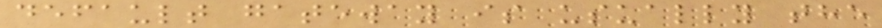default gateway is usually the
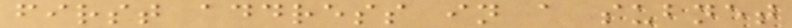first address in a subnet
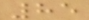85
